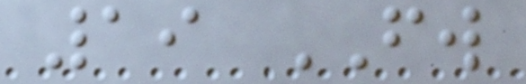19 FW
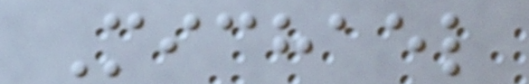Michael
